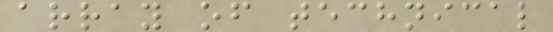array of technical
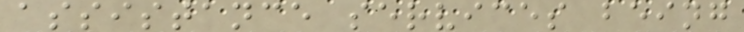assistance services being
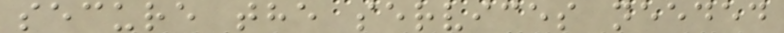secure the services needed
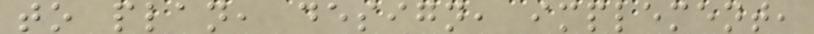to plan, design, implement,
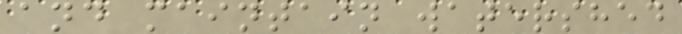and maintain watershed
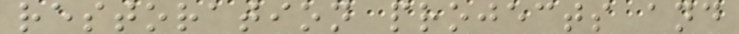restoration projects and
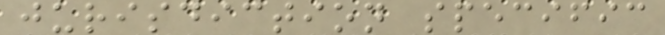jurisdiction specific
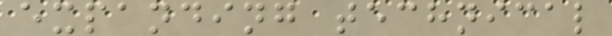expanding technical
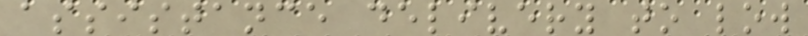assistance delivery to low
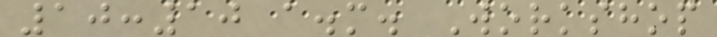10:10 a.m. Workshop
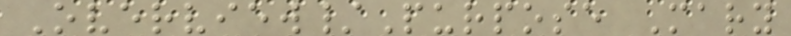Overview/Purpose Mary
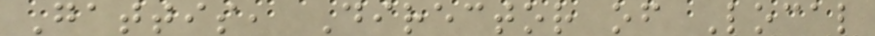Gattis, Director of Local
